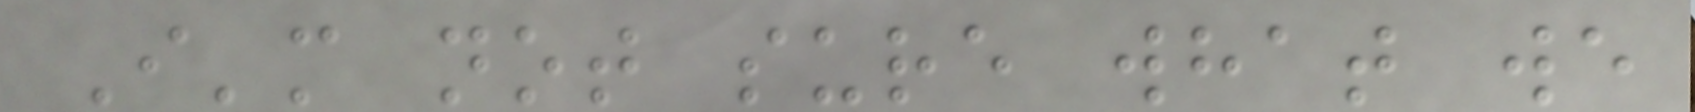I'm not sure what we
